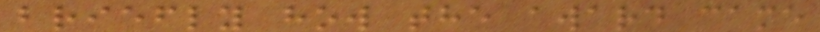briefly how the award came
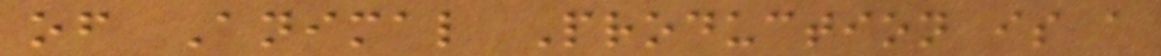of Animal Production is a
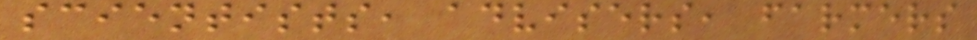scientists, advisers, farmers
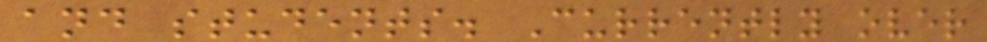and students. Currently over
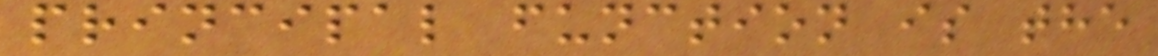principal function is the
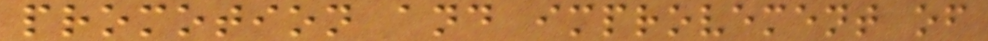promotion and improvement of
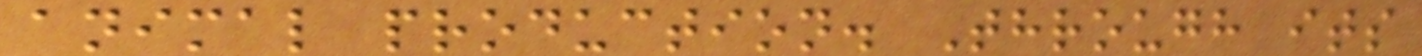animal production. Through its
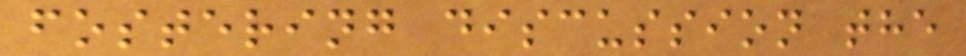fostering discussion the
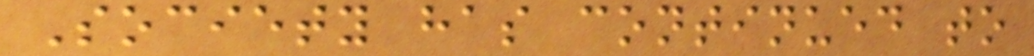Society has continued to
